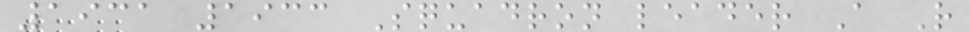1931 1933 Squadron leader A R
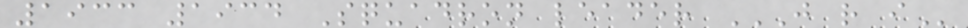1933 1934 Squadron leader J R I
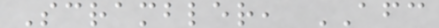Scrambler, AFC
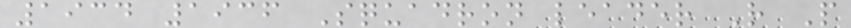1934 1936 Squadron leader R P
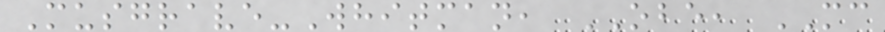Musgrave-Whitman, OBE, MC
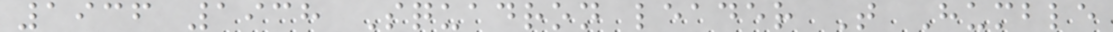1936 1938 Squadron leader T Humble
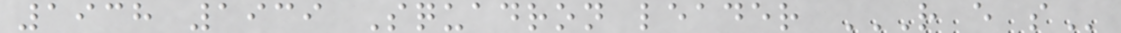1938 1939 Squadron leader R E S
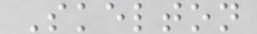Skelton
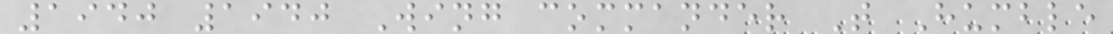1940 1940 Wing commander T Humble
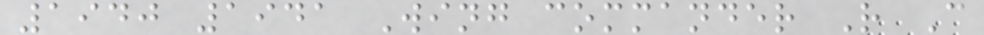1940 1941 Wing commander R C
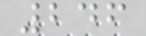246
